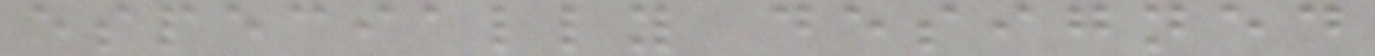especially designed
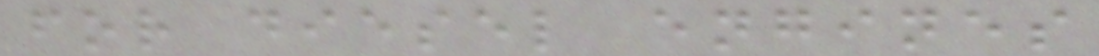for diesel engines
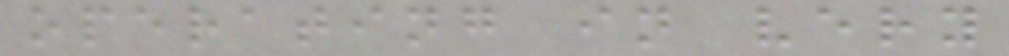operating in very
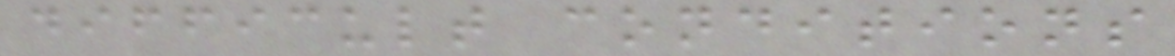difficult conditions
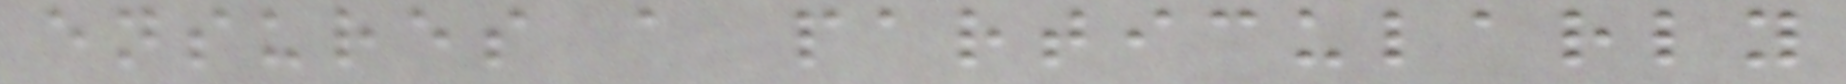ensures a particularly
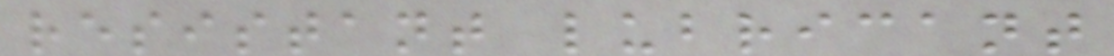resistant lubricant
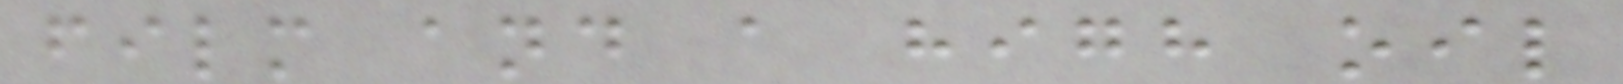film and a high oil
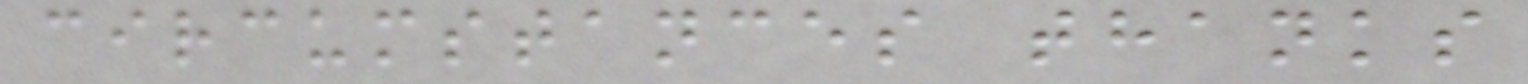circumstances thanks
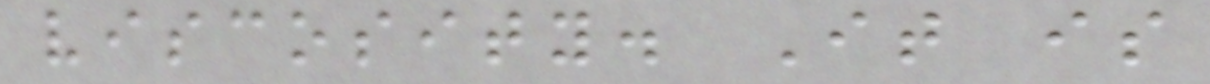viscosity. It is
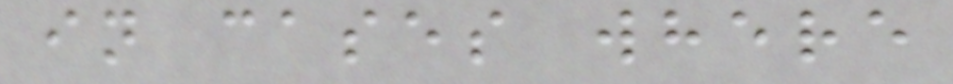in cases where
